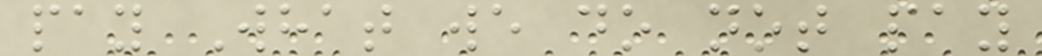pay What we do not pay
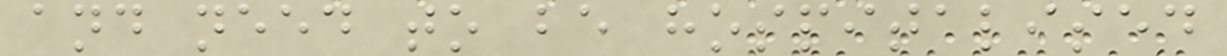and need to be hospitalised
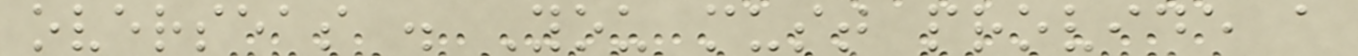overseas . You must provide a
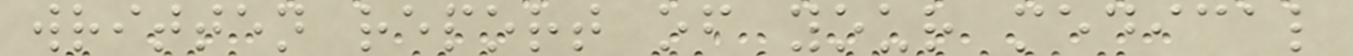written report of your medical
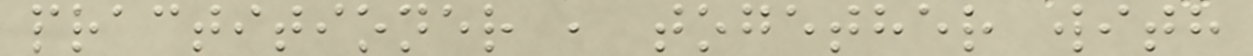practitioner , together with
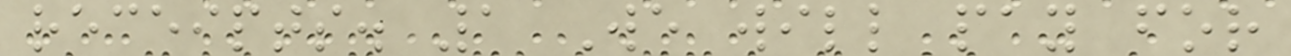receipts. 1 We will pay for
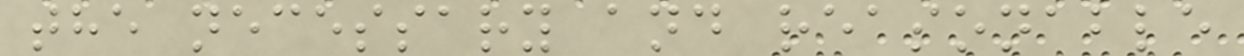the necessary and reasonable
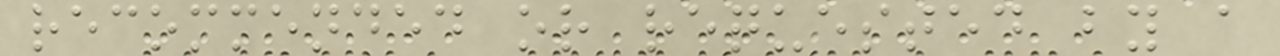recommended or requested by a
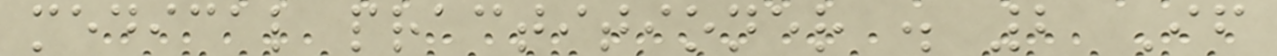medical practitioner . 2 If
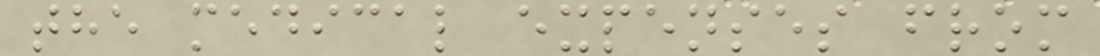the medical expenses from
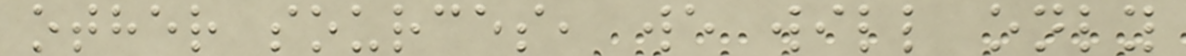other sources, we will only
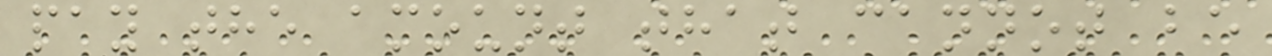pay the amount that cannot be
